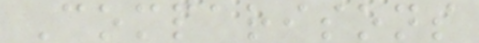Comparisons
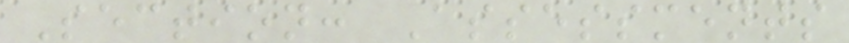Section: Assessments
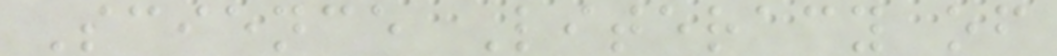Science Literacy of
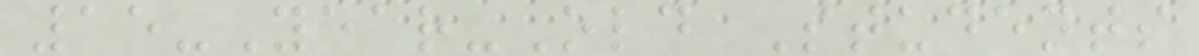15-Year-Old Students
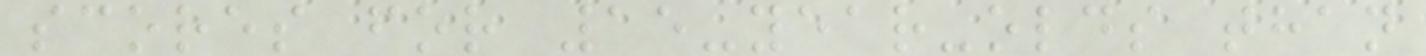scores for 15-year-olds than
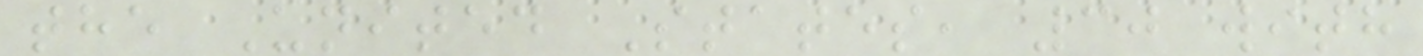the United States, 30 with
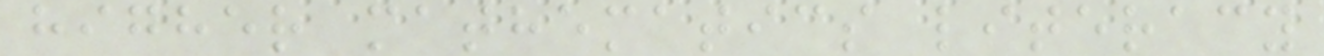higher mathematics literacy
